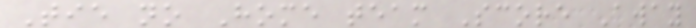Tie no Home team Score Away
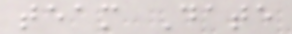team Date
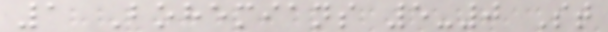1 Bohemians 5-0 St
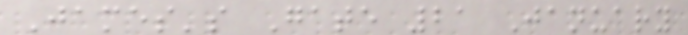James's Gate 21 January
